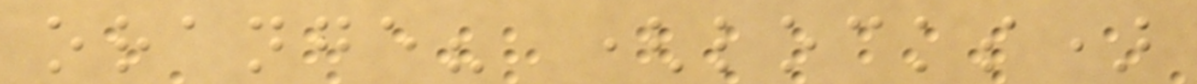orange? (locks)
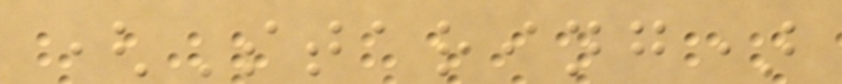(Staring)
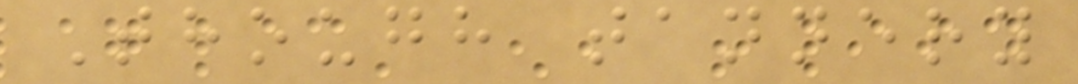Though tannery
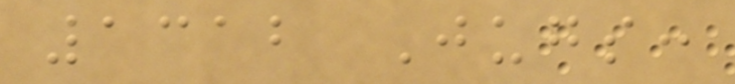1312 Jugs:
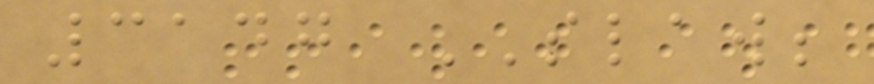3147 SLAW;
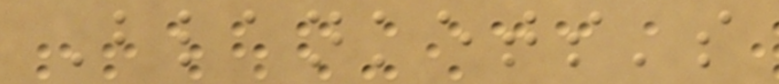Blankets's
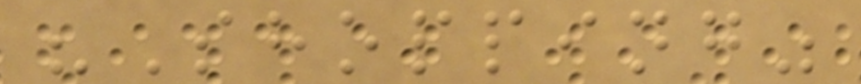"Shopping"
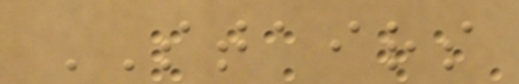STAIRS
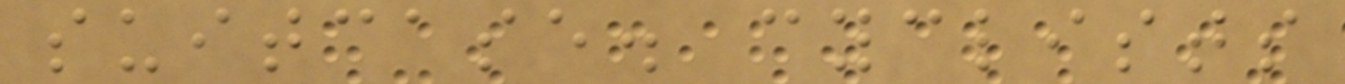suitcase. cyclists
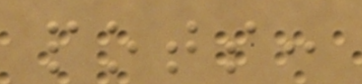pots:
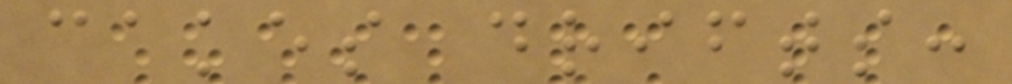cakes drifts:
